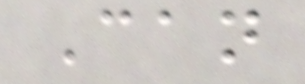Can
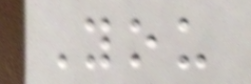You
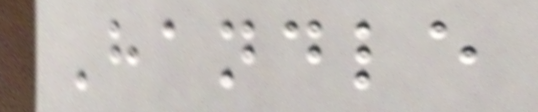Handle
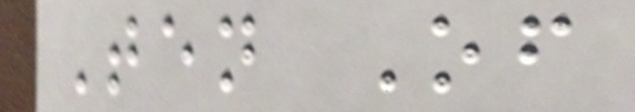Ten Of
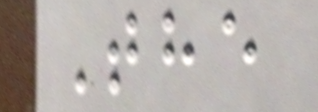The
